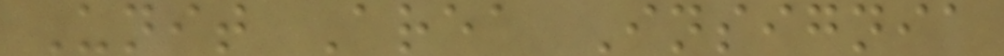Unit Area Insignia
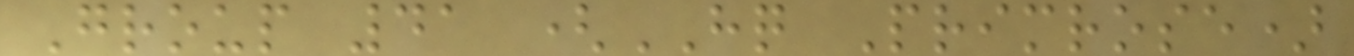Group 41 (HQ Primrose)
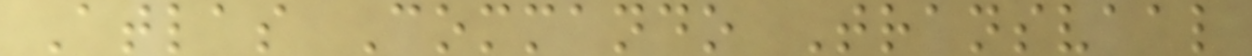Atlas Commando Transvaal
